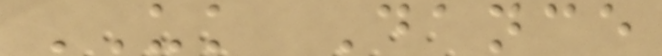UK Dance
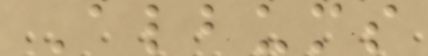Albums
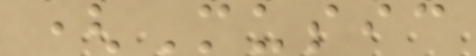(Music
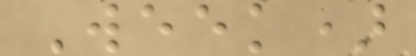Week)
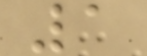1
